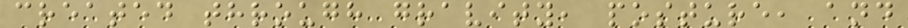created through gravity, posture, and
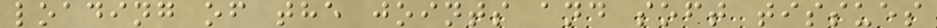loading of the joints and soft tissues
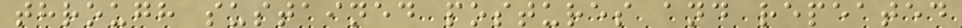through sustained postures and repeated
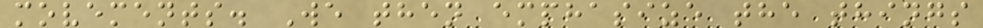movements. We then emphasize the things
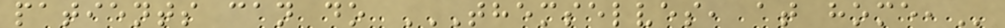patients can do THEMSELVES, AT HOME,
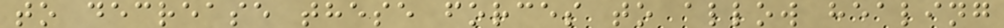to decrease these forces to allow healing
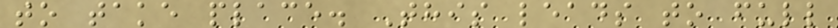to take place. This leads to full
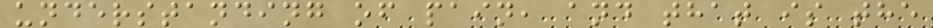understanding of pain, and that is the
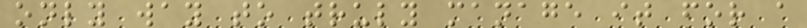only way to truly manage it for a
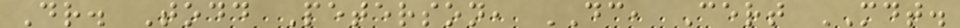Dr. Todd Peterson, DC, Cert MDT.
